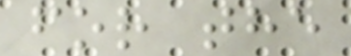for the
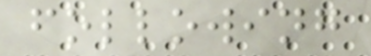following
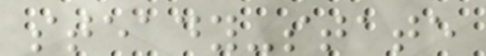steady-state
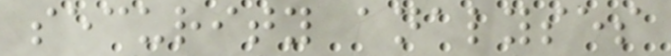security analyses
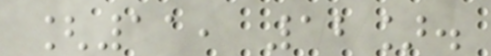[11, 12].
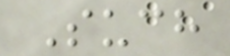Such
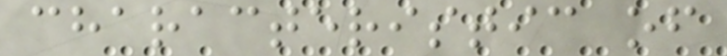characteristic of
